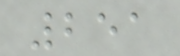251
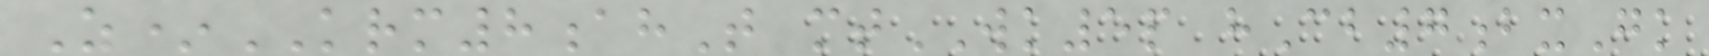Z*KRM8ahT mtWK5p hCb7bxGk
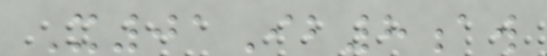X01Ib8aw
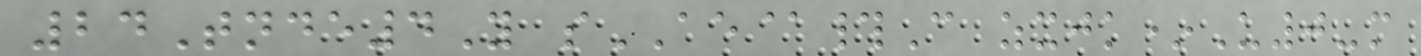24Tnde4Y sAE@#C zxjk*U0-m
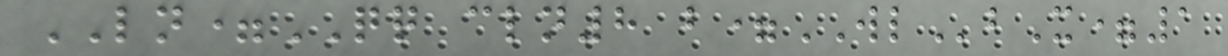LN=QQ cln8 b=WLbX=1
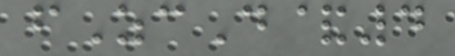fZcD&4
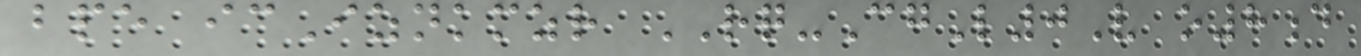bpe icIznkmzr RQ-CgL0V o8d
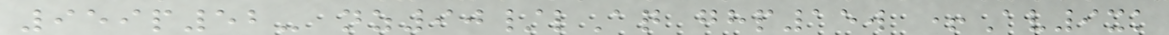959p52- nz90/lAq ghp15w +Av9xk
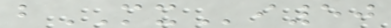bMXi50
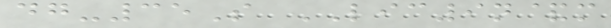dg-35S LIC9n&m
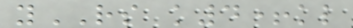yRS k4+kl
